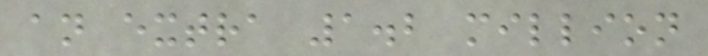an extra 1.2 million
